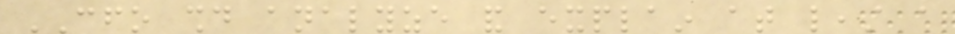CFO should analyze and explain at least a
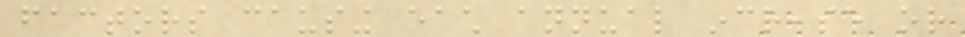factors causing each annual increase or
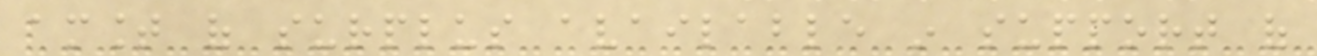amount of surplus available in support of
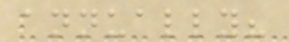annually?
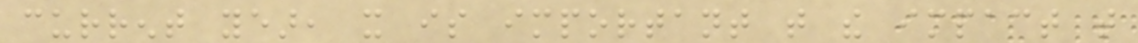current year, it is important that the impact that
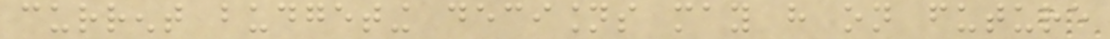current budgeting decisions may have on future
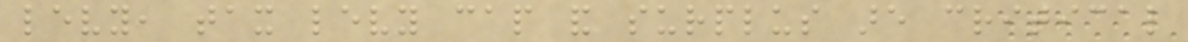levy, tax levy cap and surplus are critical
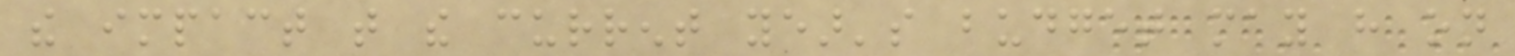the impact that the current year's budget may have on
